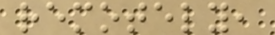remotely,
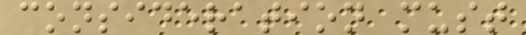consideration must
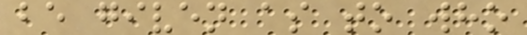be given as to who
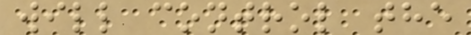will control the
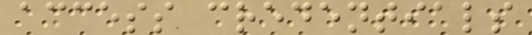access credentials
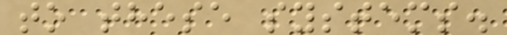to these systems.
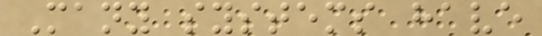Many systems have
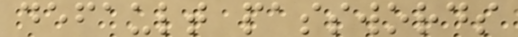default passwords
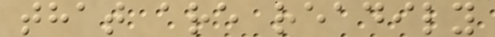that are readily
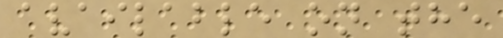available on the
